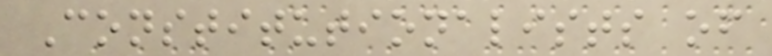Constitutionalists of
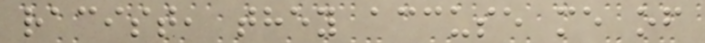racist, they accuse me of
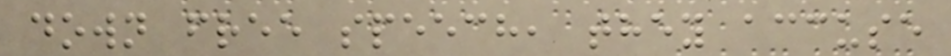down free speech, they accuse
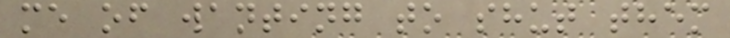me of wanting to shut them
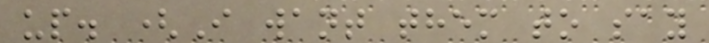up. (I want them to say
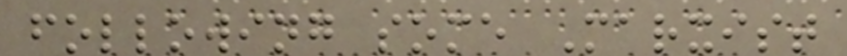following some Marxist
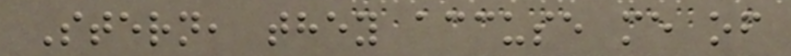Stern, they accuse me of
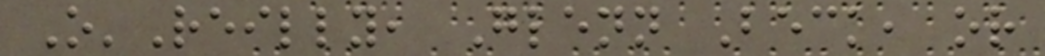O'Reilly, Glenn Beck, or
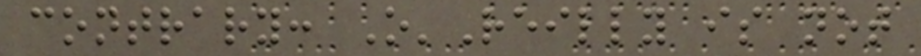contrary: O'Reilly is not
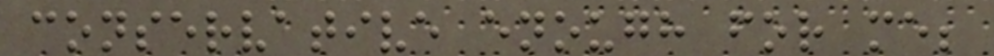conservative enough for me;
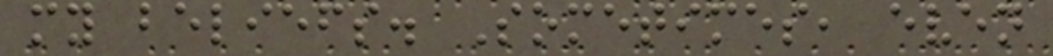my beliefs. Sometimes, even
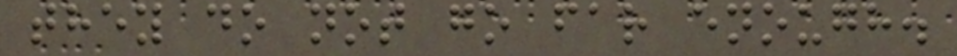they do not go far enough.
